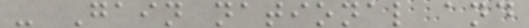- Gain national and
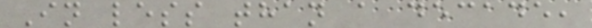In less than a decade,
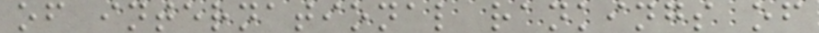of international rankings of
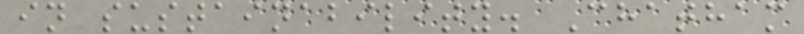in sustainability. Chatham
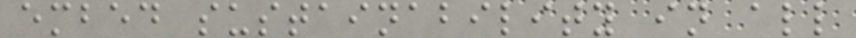embed sustainability in all
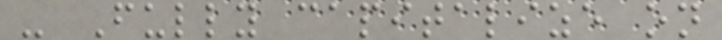- Fully capitalize on
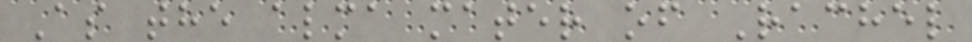As the alma mater of Rachel
